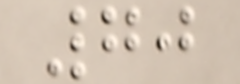70
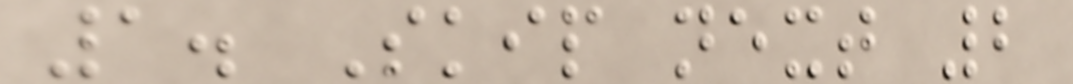1. Skip next 2
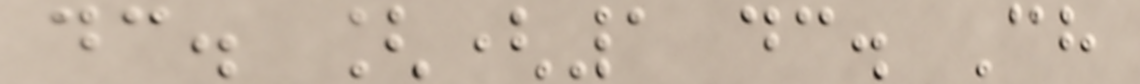dc. [(1 dc. Ch
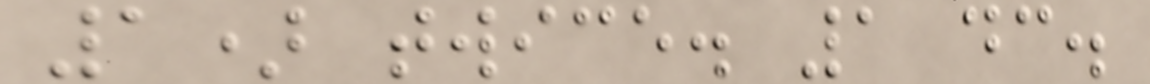1) twice. 1 dc.
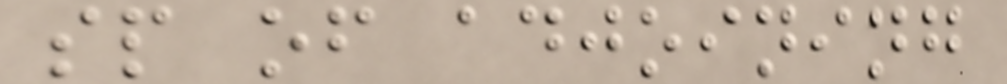sp of adjoining
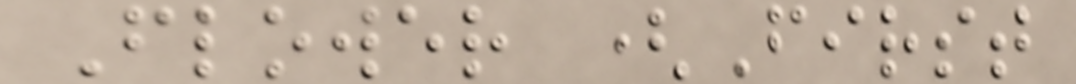Flower (First
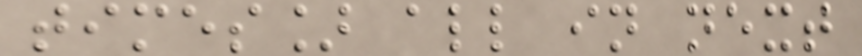times] all in next
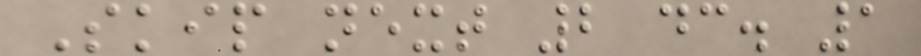Skip next 2 dc. 1
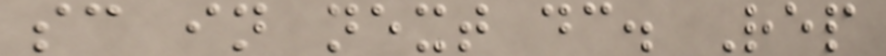sc in next dc. Rep
